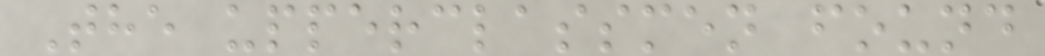The upperclassmen found
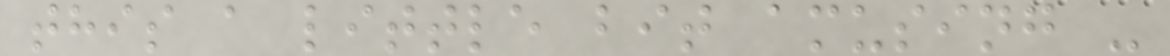this a little bit amusing -
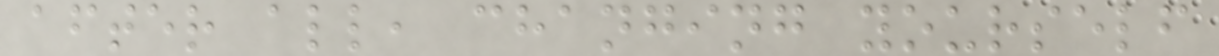after all, changing yourself
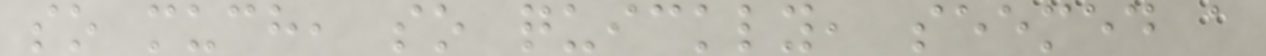so much, so quickly, seemed a
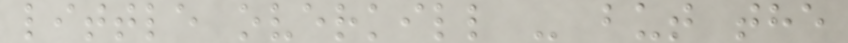little overkill - but the
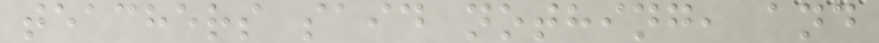teachers said nothing, and
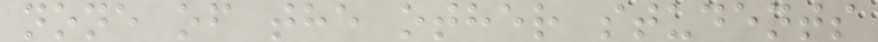none of the other students
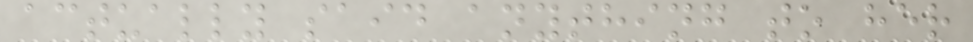actually said anything to her
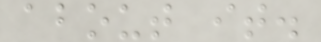about it.
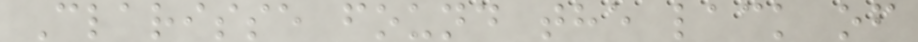Clarisse found the lack of
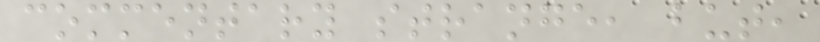commentary strange, but,
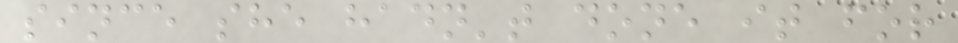since she hadn't done it for
